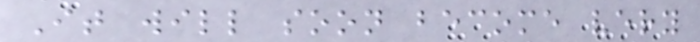It will soon become very
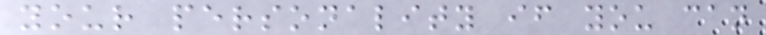your personality if you can
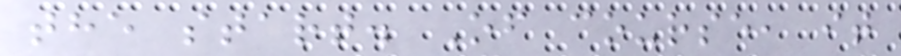the start. Of course, it
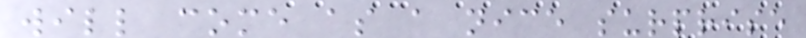will come as a nice surprise
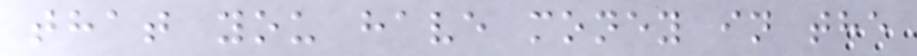that you have money in the
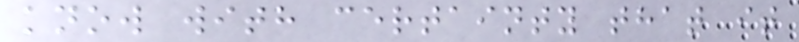know with certainty that it
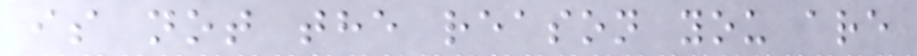is not the reason you are
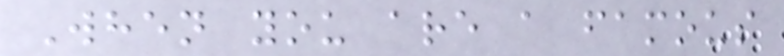When you are a famous
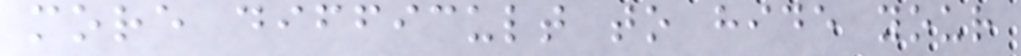more difficult to hide your
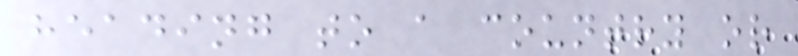heading to a country or
